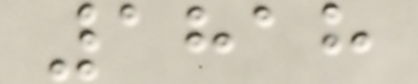1818
